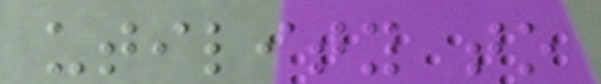utility to
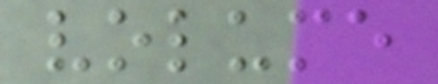volume
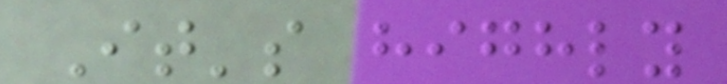It's highly
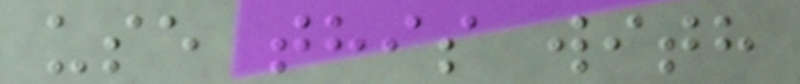use this with
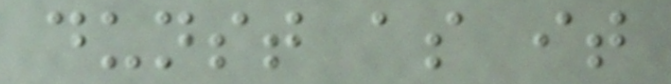dunst as it
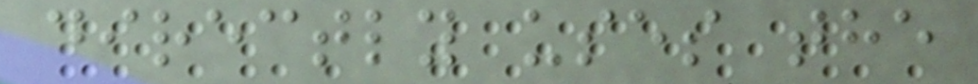directly uses the
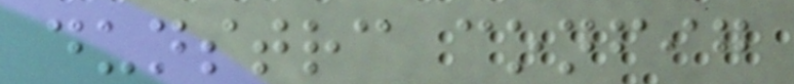dunstrc config
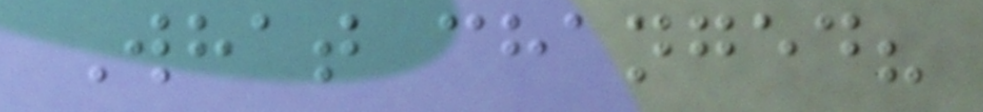What changed?
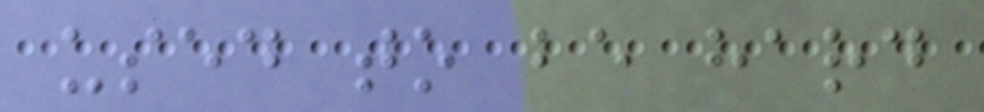used to be hard
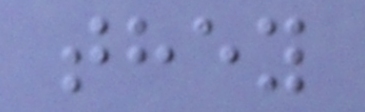they
